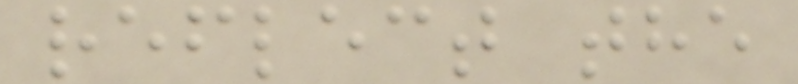reflect the
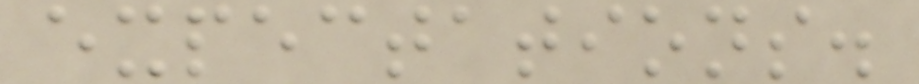expectations.
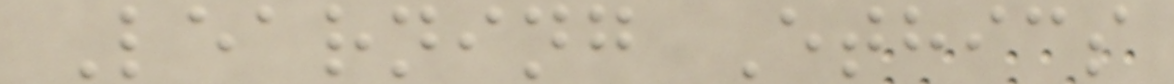Learning Ethics
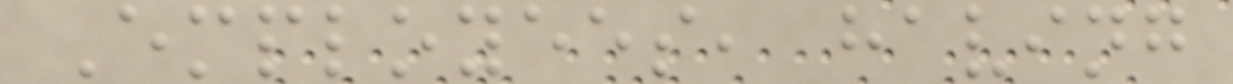Employees, having
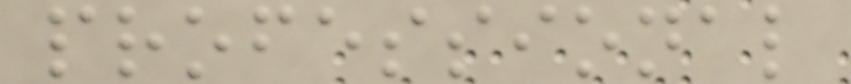professional
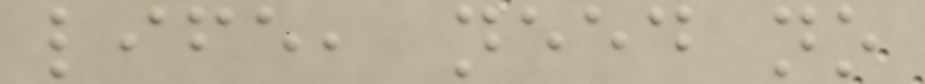life, need no
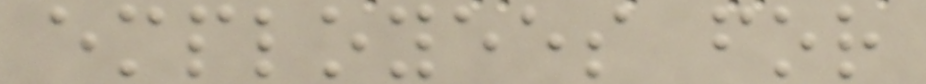employees for
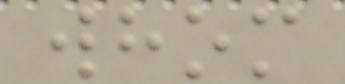whom
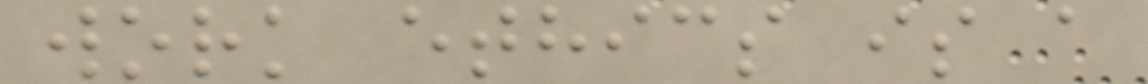work ethics is a
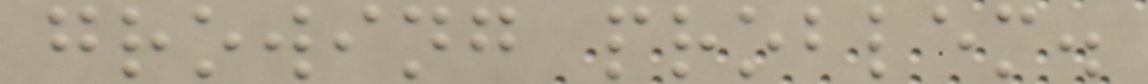growing problem.
